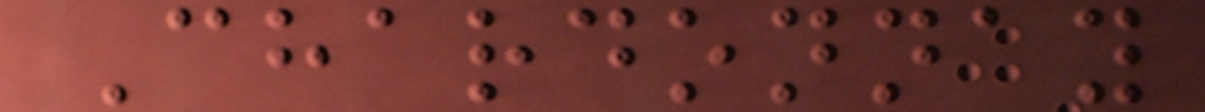Chardonnay
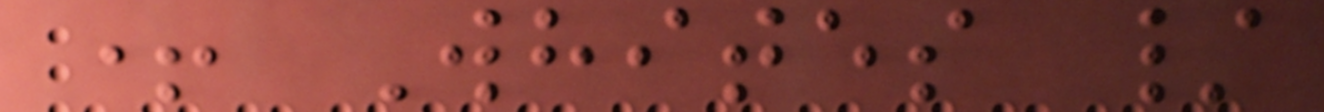+ Whites /
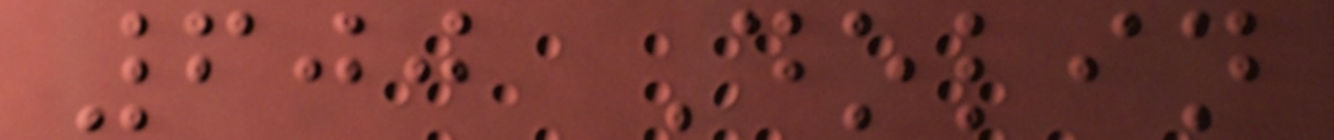600 Dolin
